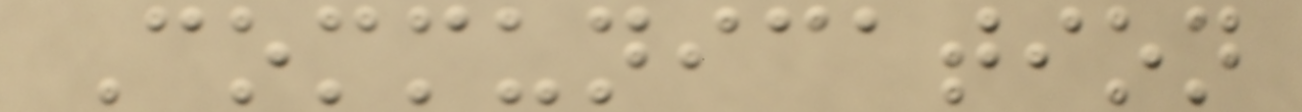Communication
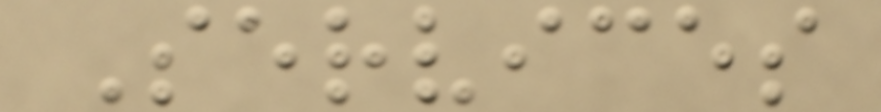Services
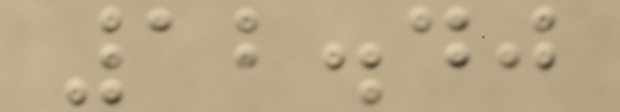12.40
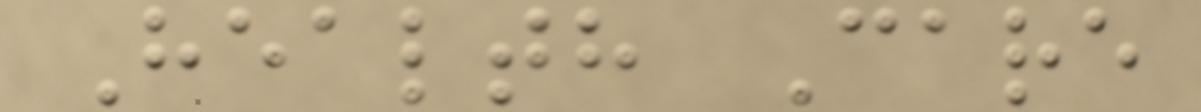Health Care
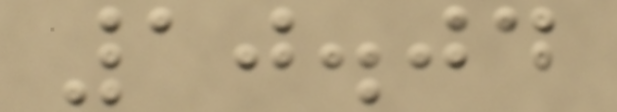10.04
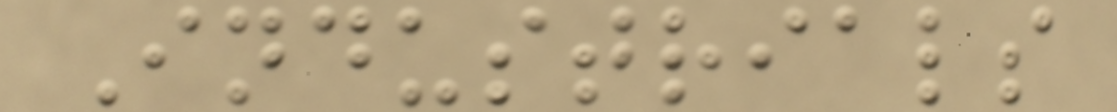Industrials
